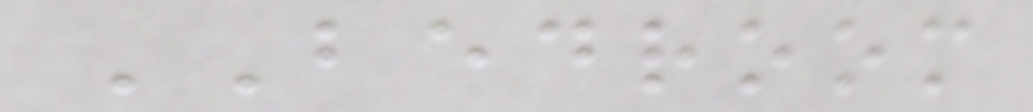BEDROOM
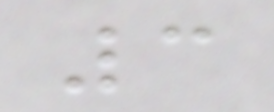3
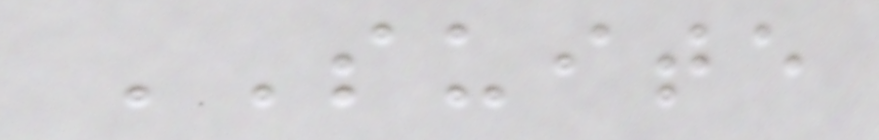SUITE
